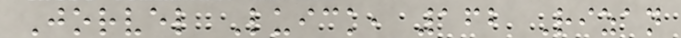Jorvel Luick, 162 Rizan
